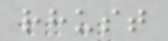rhust
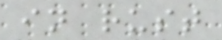in rust
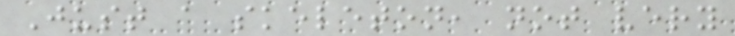Just a skeleton, not very
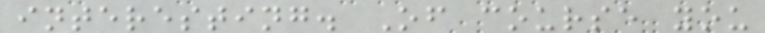interesting. Of course you
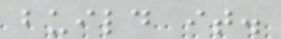build it.
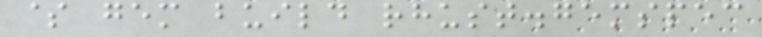$ gem build rhust.gemspec
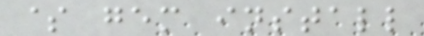$ gem install
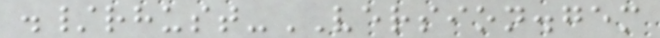./rhust-VERSION.gem
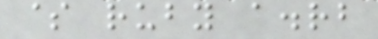$ ruby a.rb
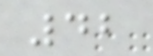42
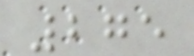275
